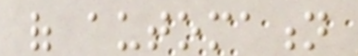of automation
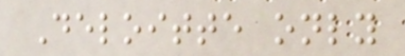Deloitte only
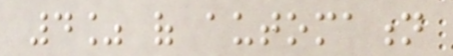4% of automation
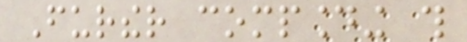Further compounding this
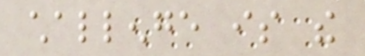challenge is the
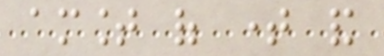amount of time and
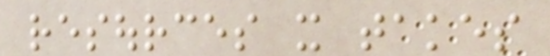resources it takes
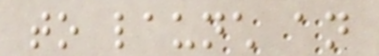to launch an
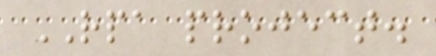RPA project.
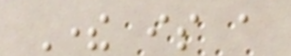There is a
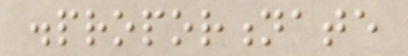disproportionate
